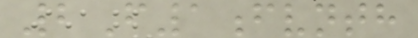2F1fvnth
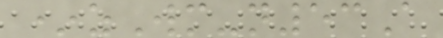*zWm-n53A
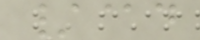/@d
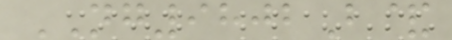NG9802B&
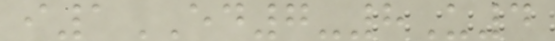i1ED7-8U4
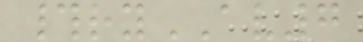#ryAV7
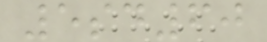5sd60
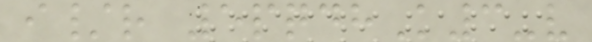i/r 5pqdhK3-v
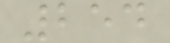254
